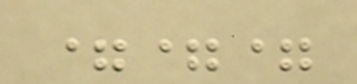===
